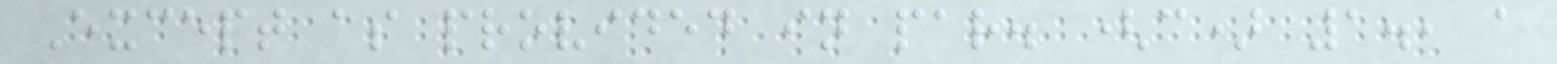Except as provided in par. (c) 1., a
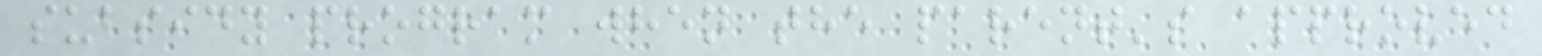subsidy program when the parent's approved
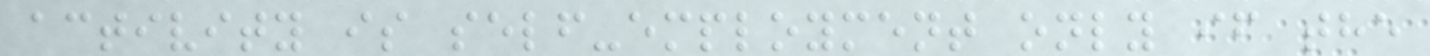activity is self-employment only if the
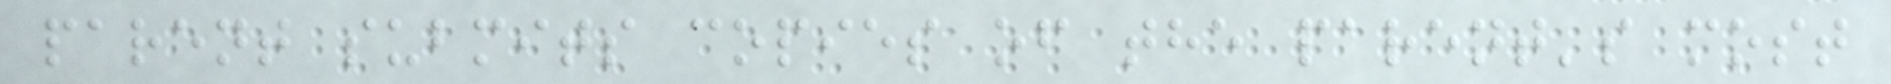parent submits copies of the parent's most
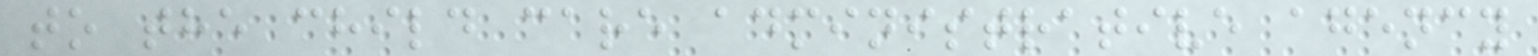to the child care administrative agency
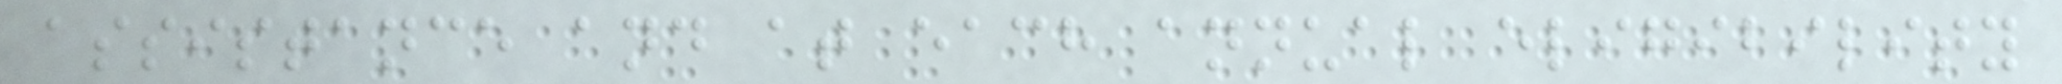assistance and at each annual eligibility
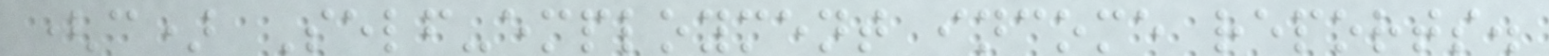(c) Self-employment income reports.
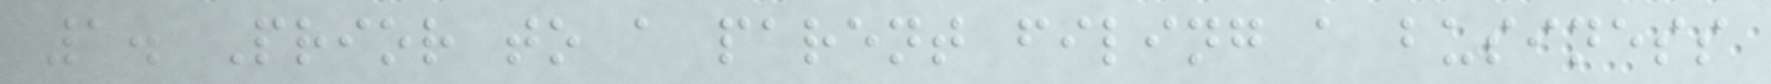1. Prior to a parent filing a business
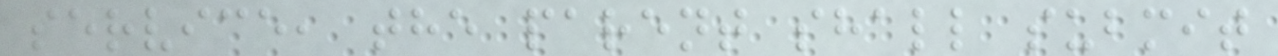service, the parent shall submit
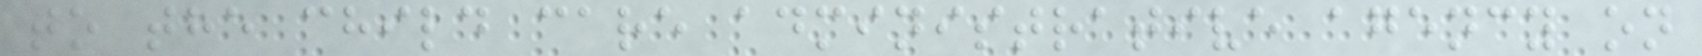to the child care administrative agency on
